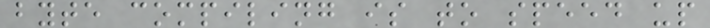byte compiling is to speed up
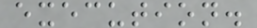execution.
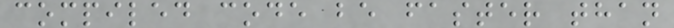compiled code be faster than
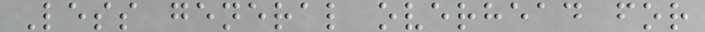Less general overhead for
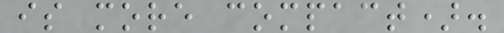is more compact).
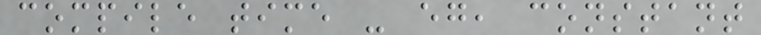compile time - eg, constant
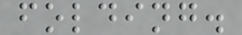folding.
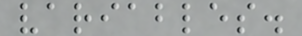variables.
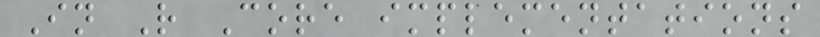In R Core implementations
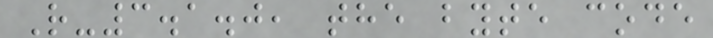R-3.1.0, the byte code
